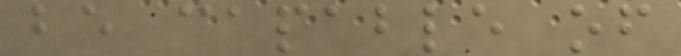be capable of
